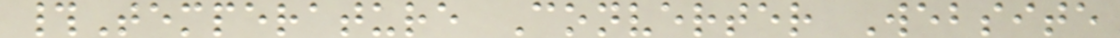#Temperature Converter Website
